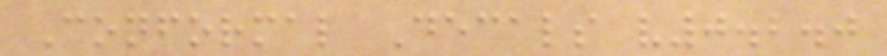Conformal Decals v0.2.0
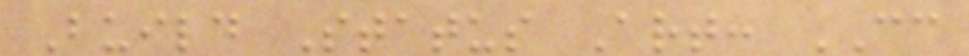Build Status Art: CC
